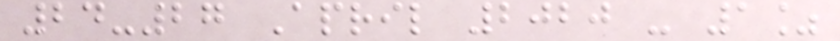24-27 April 2020 - 1%
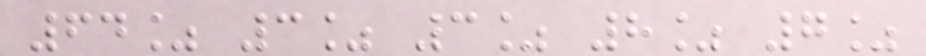64% 3% 3% 8% 7%
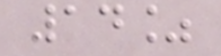14%
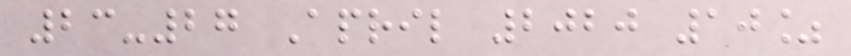23-27 April 2020 10%
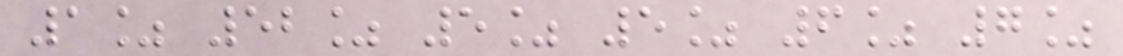1% 52% 5% 5% 6% 7%
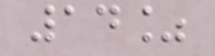14%
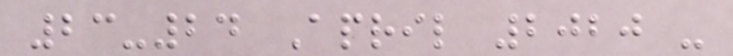23-24 April 2020 -
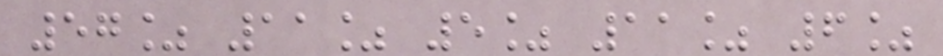57% 11% 5% 11% 6%
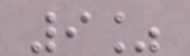9%
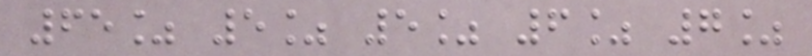65% 5% 5% 6% 7%
